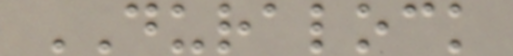DURALOCK
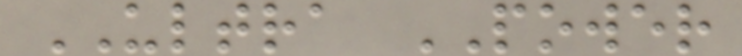ULTRA POWER
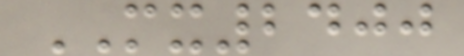MX2400
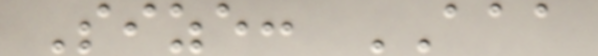Size: AAA
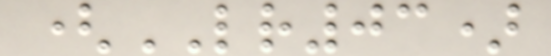(LR03)
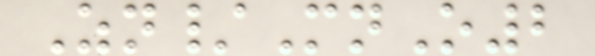Zn/MnO2
